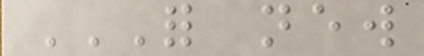FOR NEW
